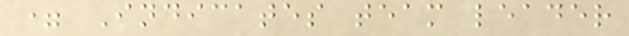= Indicates team leader
